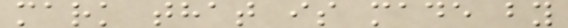mark that is made by
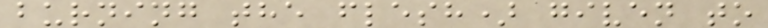burning the flesh) given to
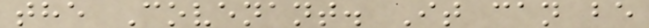the Covenant. It can be
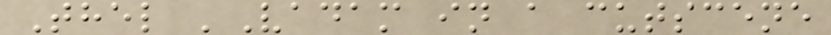Thel 'Vadam in a cutscene
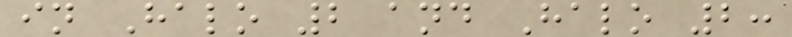in Halo 2 and Halo 2:
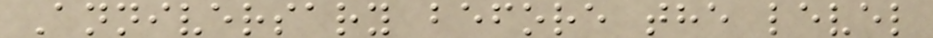Anniversary before the level
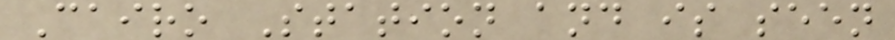Cairo Station and is seen
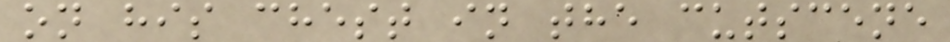on his chest in the cutscene
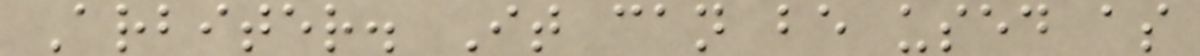Arbiter. It can be used as
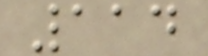114
